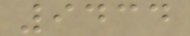9434
